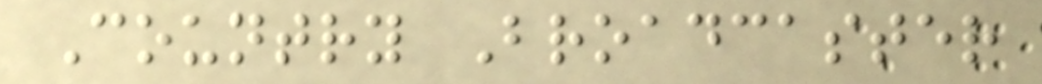Country Broadcaster
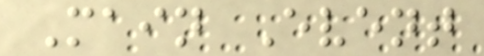Main Event
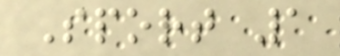Sport 1
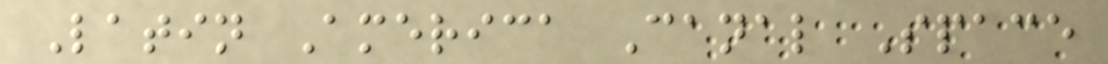Latin America Canal Space
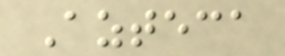Azteca
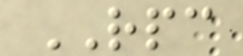RPC
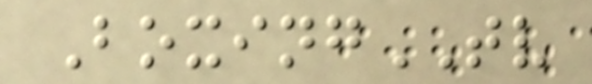BoxingTV
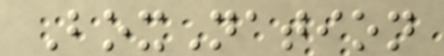BoxNation
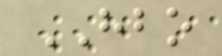HBO
